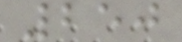250
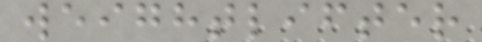weightlifter
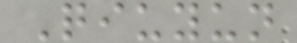Qiuyun
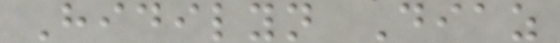Hidilyn Diaz
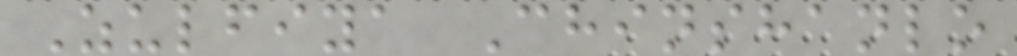Zulfiya Chinshanlo
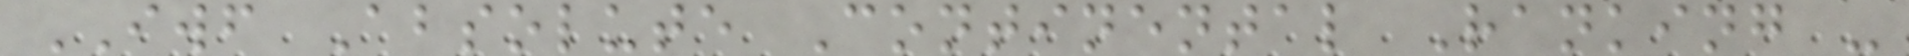IWF Absolute Continental Ranking -
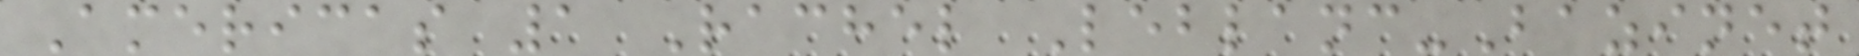Americas 1 Rachel Leblanc-Bazinet
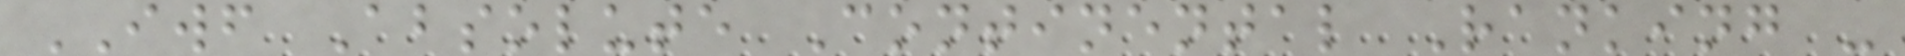IWF Absolute Continental Ranking -
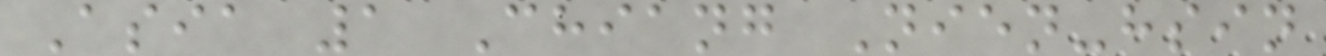Asia 1 Chiang Nien-hsin
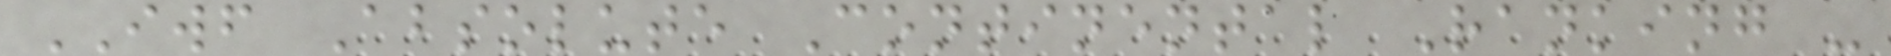IWF Absolute Continental Ranking -
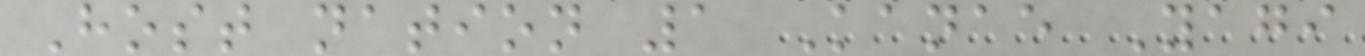Host nation 1 Kanae Yagi
